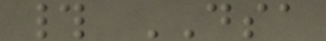# DSA
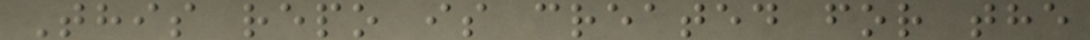This repo is created for the
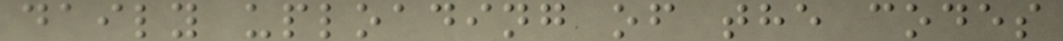daily uploading of the codes
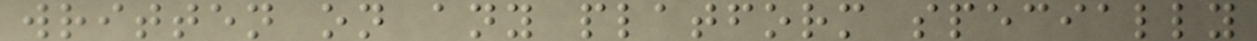written on any platform specially
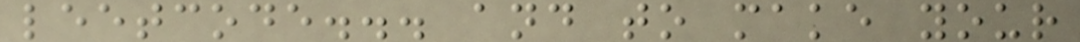leetcode... and to make your
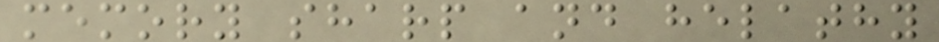memory sharp and helathy
